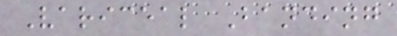Variceal Banding
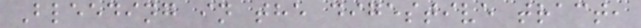Bleeding in the digestive tract,
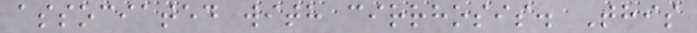associated with cirrhosis. This
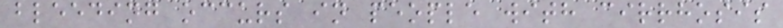bleeding occurs in people with cirrhosis
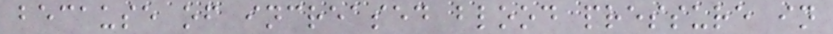because of increased blood pressure in
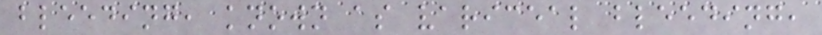bleeding, known as variceal bleeding,
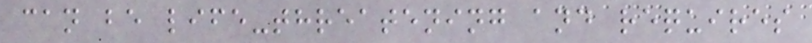can be life-threatening and requires
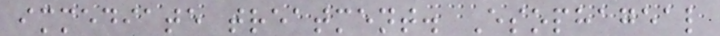immediate treatment. Esophageal
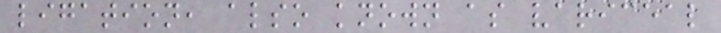ligation, also known as variceal
